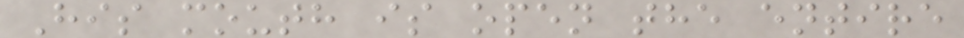His mouth is open the entire
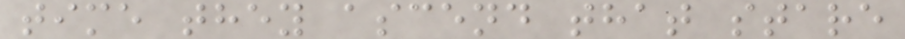time they ascend that stare
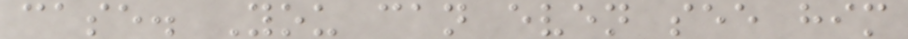case. You can even see him
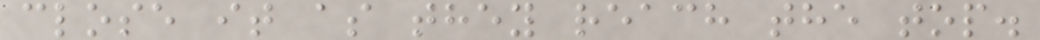close it as they reach the top.
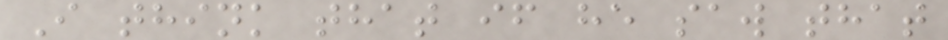I think that if he saw that
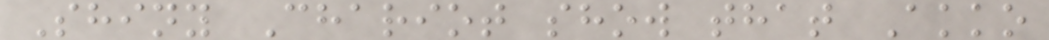Shiny Chariot show that Akko
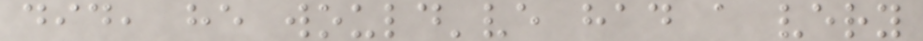did, he would've had a very
